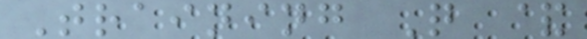Training Q &
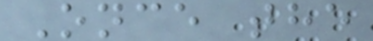Once the
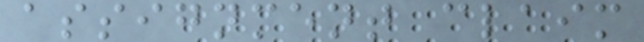assignment claim
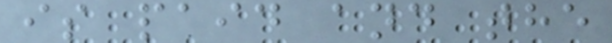is paid and the
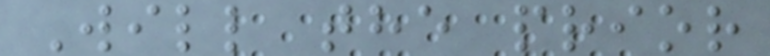Will the prior
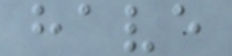have
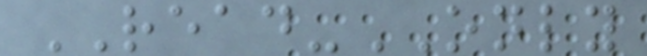READ-ONLY
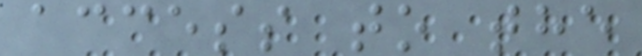access to the
